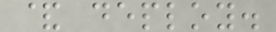& deploy.
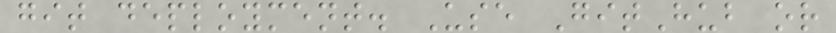git deployment. Use GitHub or
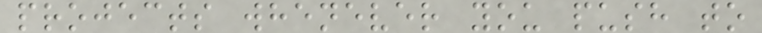projects whenever you push to
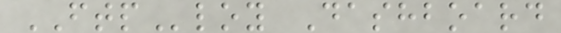FTPloy Dashboard
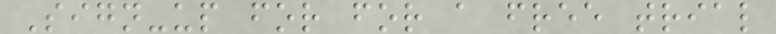Sign-up for for a free trial
